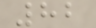82
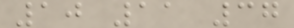10 11 37
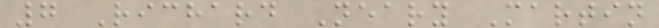7 Richard Neary Martin
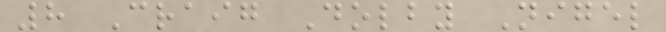8 Craig Dolby Nigel
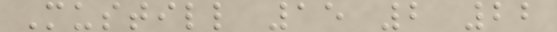Mustill 15 2 22
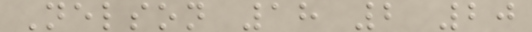Nelson 18 2 20
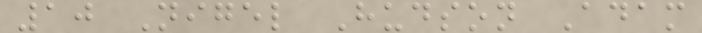10 Nigel Hudson Adam
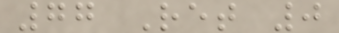77 Ret 0
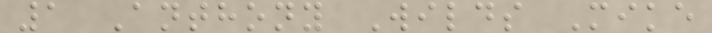1 Anthony Wilds Mike
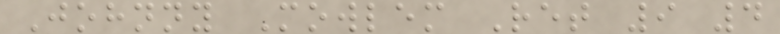Johnny Mowlem Ret 9 4
